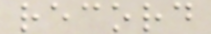record
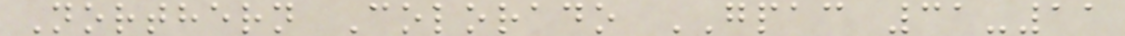Northern Colorado GPAC 31-11
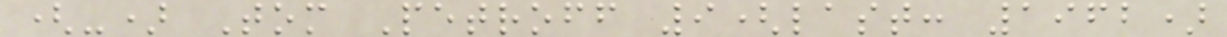(-) Tom Petroff 9(last: 1962)
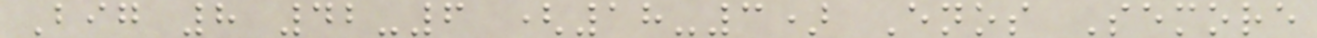Big 8 42-6 (18-3) Enos Semore
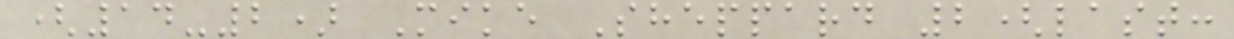(14-2) Mike Sheppard 2(last:
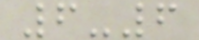6-6
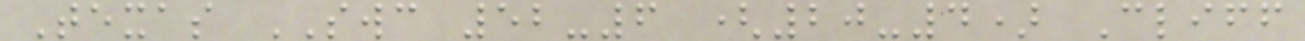Texas SWC 52-6 (20-4) Cliff
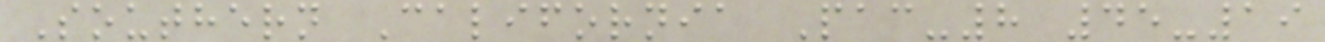Southern California Pac-8 45-19
